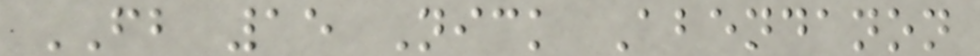FB 15 Nick Abendanon
